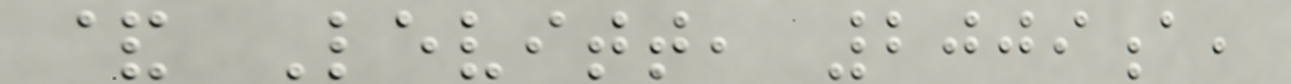& Levitt, 2009a,
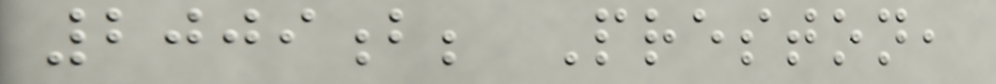2009b; Preston,
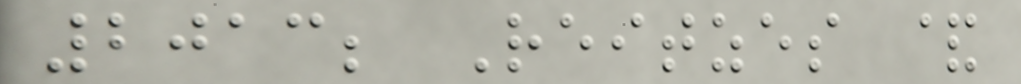2013; Reitzes &
